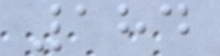184
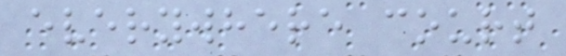everywhere court
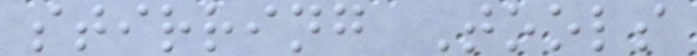stirring Tools
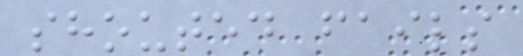shouted fails
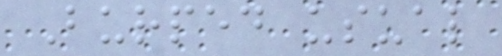Burped usual
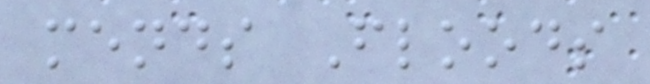mends Floods
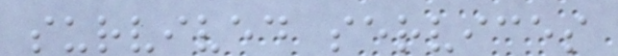survived services
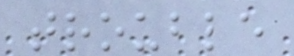trouble
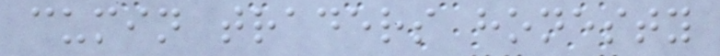cumin traders honesty
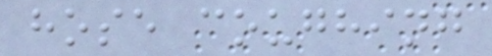hose coughing
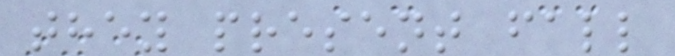they present fall
